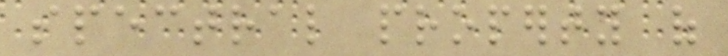spectral property of
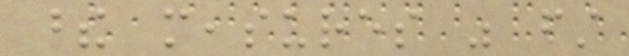these measures was first
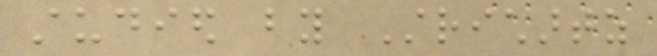studied by Strichartz
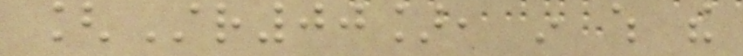[Str00], in which the
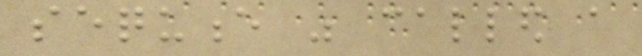sequence was called a
